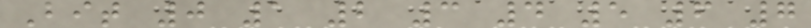Bit 0 1 2 3 4 5 6 7
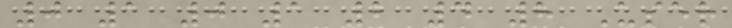0 1 0 1 2 4 8 User
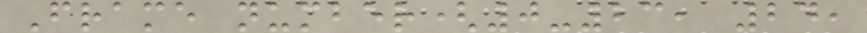Frame number(0-23, 24,
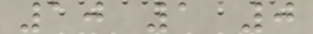10 1 0
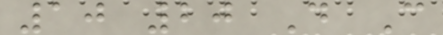10 20 D C
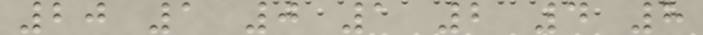20 1 0 1 2 4 8
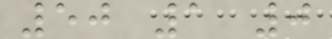50 1 0
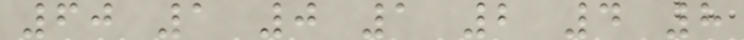60 1 0 1 2 4 8
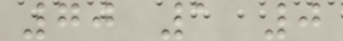70 1 0
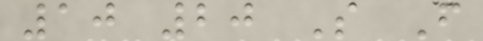10 20 S F
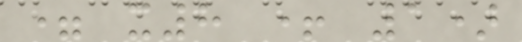= x8 + 1)
